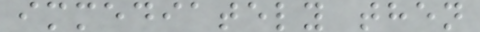immediately then
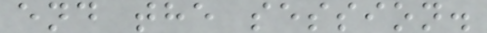end the session.
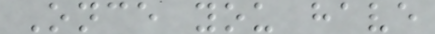Once you have
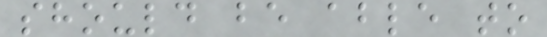should be able to
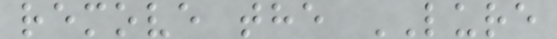remove the LURE
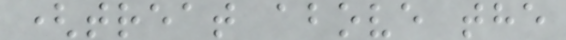(treat above the
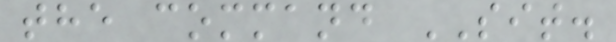the command SIT.
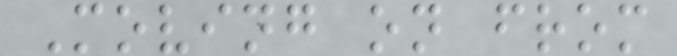Moving on from
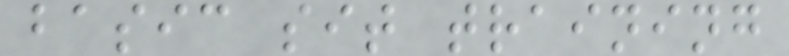basic sit training
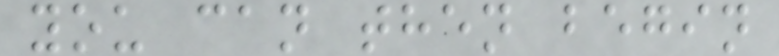you can then begin
